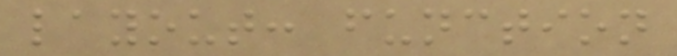layout: function
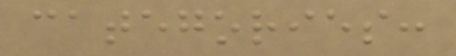categories:
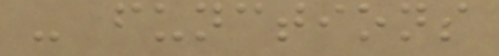- functions
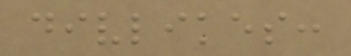divlikes:
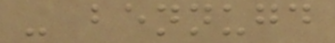- bennugd
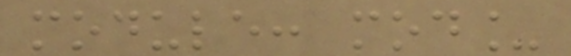module: mod_
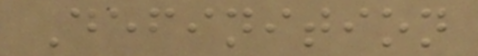Definition
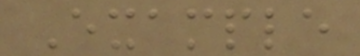Example
